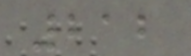212
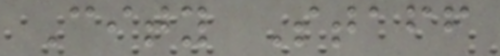City Staff
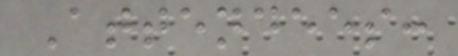Attendees:
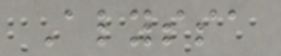Alyssa
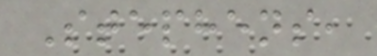Stephens,
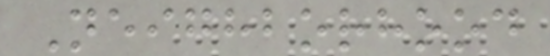Neighborhood
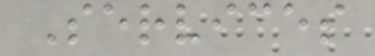Services
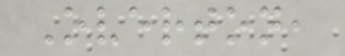Overton,
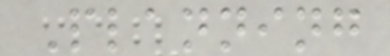Planning
